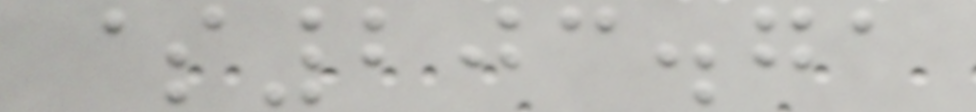$203.71
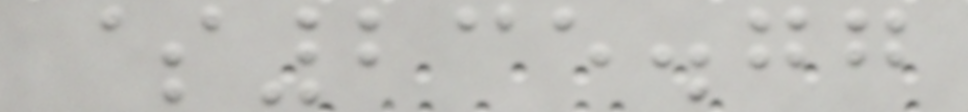$235.77
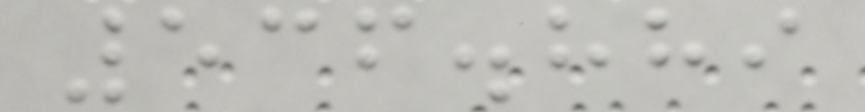536.889
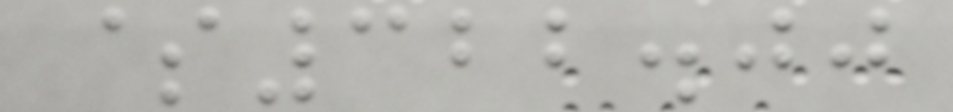$322.00
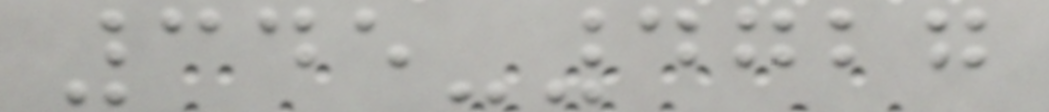345-4727
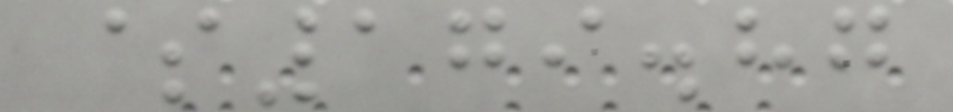$179.87
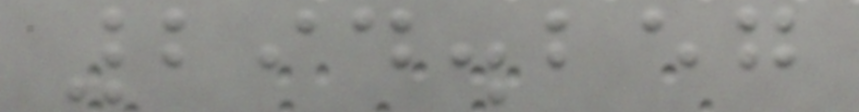294.257
